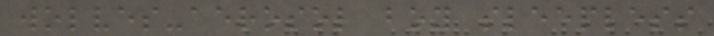wolves-aerosol boy sleepless
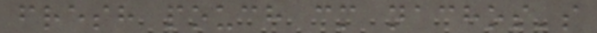fresh pouch cm nachos's
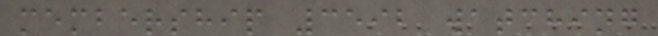membership 3592 watching
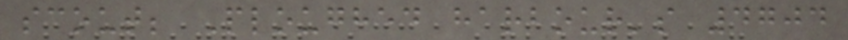scout; Ploughed harbour's 4704
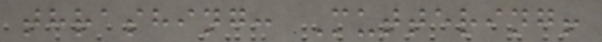thrashing: Muttering!
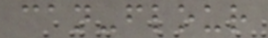can-flour
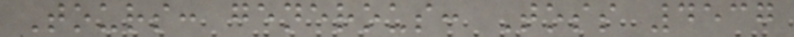Tours: generous: Toss 4537
